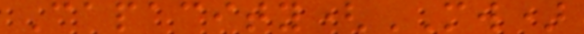Capacity(MW)
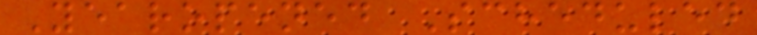Yearopened Scheduled
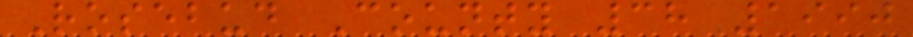Rosebud County 38 1990
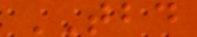TBD
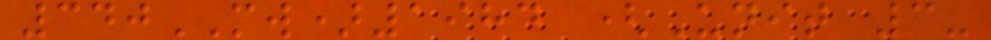340MW)1984 (Unit 3-
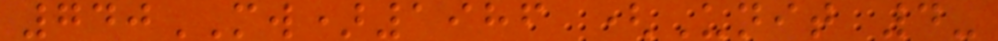740MW)1986 (Unit 4-
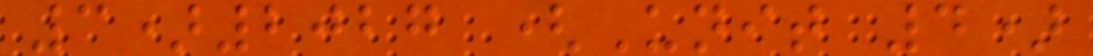3)2027 (Unit 4)
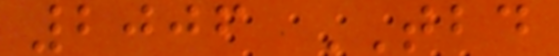2006 TBD
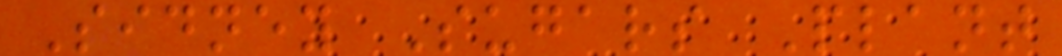Sidney Sugars Plant
